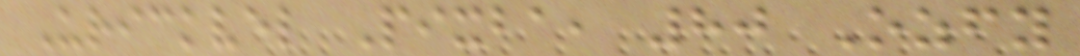Urickvel Pixba, 80 Ozfy
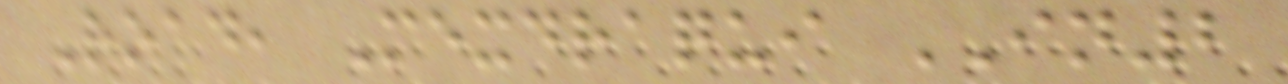Road, Mexdraqui IN2
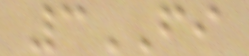3FI
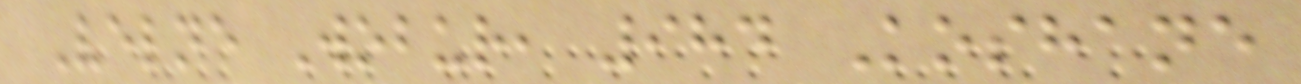Velne Wobur, 984 Koshane
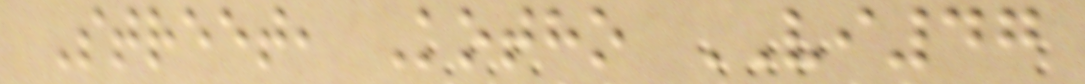Street, Kotho VI47
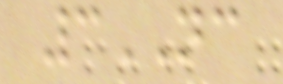3NC
